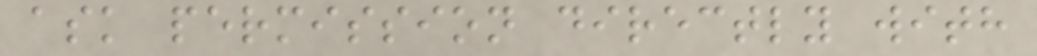ask permission directly with
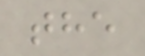the
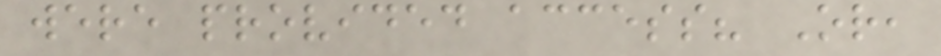were provided access? Or,
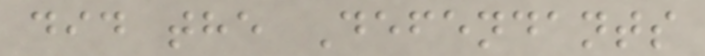did the Defendants
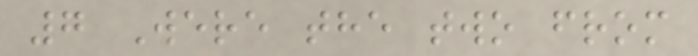7 Were the two from
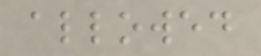allowed
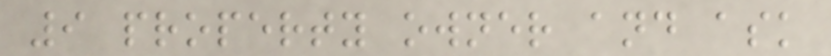9 property owner and ask
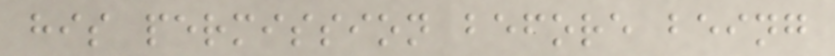his permission before being
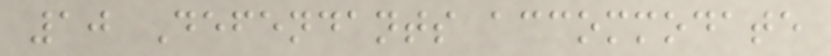10 Defendants accommodate
